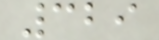329
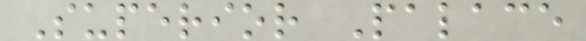Superior Palace
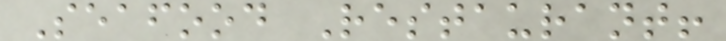Seafood Restaurant!
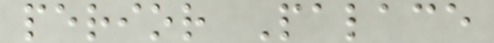perior Palace
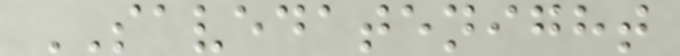SAVEDATENIGHT
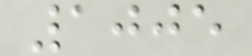1005
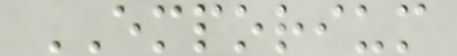EMPORIUM
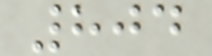804
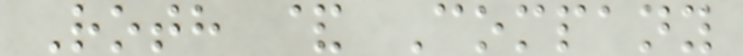Roth & Company
